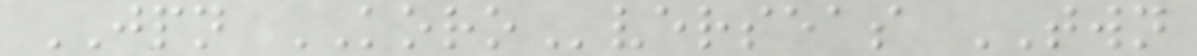JPN KOROverseas TWN
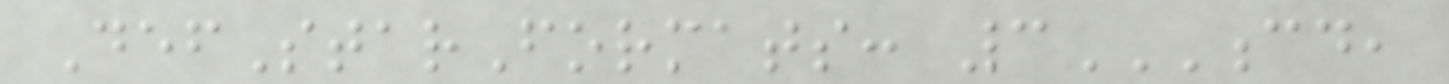DefStarFormats: 3CD,
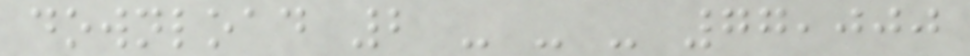download 2 - - - 77,000
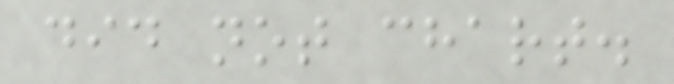did not chart.
